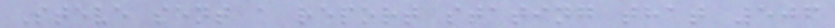Steve sent a report stating that 506
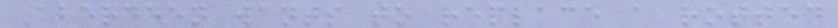Aberdeen wants to replace a rotted
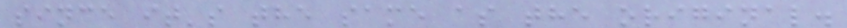since it's the same as the original.
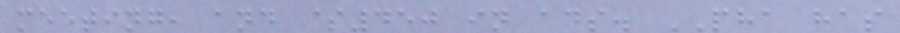meeting, and $450 in ads. PHA has
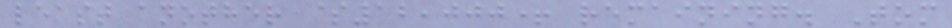least another $12,000+ remaining. Tom
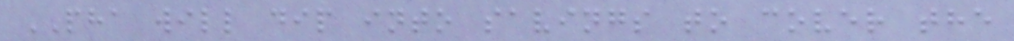PHA will dip into savings to cover the
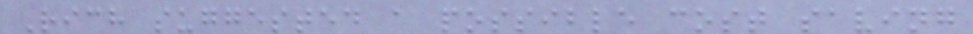Rich suggested a possible cost saving
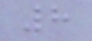8
